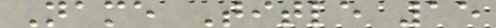Name Title 15
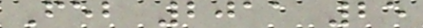Feb 2011 25
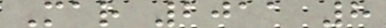Mar 2011 8
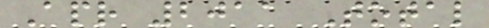Apr 2011 Total
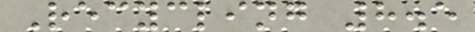Recycling 8.5
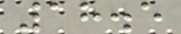18.5
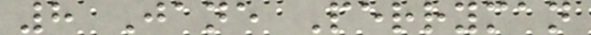8 Jane Perryman
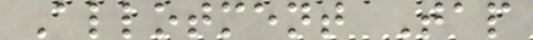Allotment Tap
